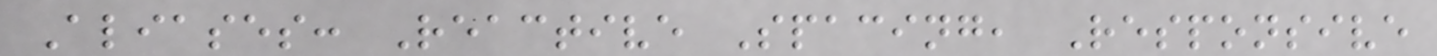Aliases: Reactive Spacing, Responsive
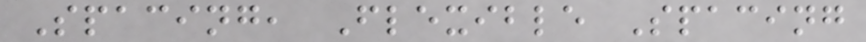Spacing, Flexible Spacing
